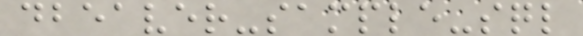dbeaver-sample-sql
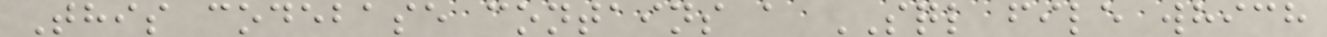This codebase contains a SQL file which
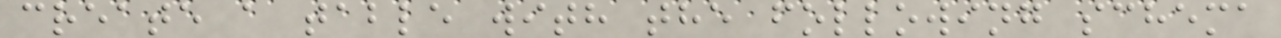create a table with the following schema
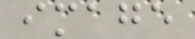image
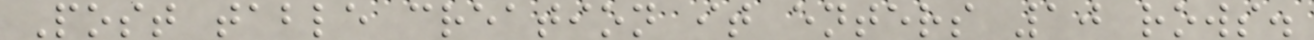Post table creation it enters 10 rows.
